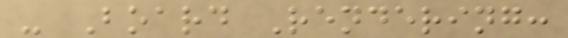- Board Rendering:
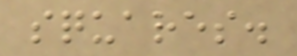squares.
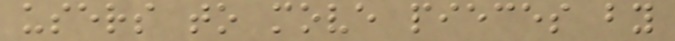users to move pieces by
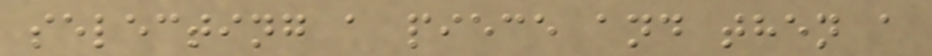selecting a piece and then a
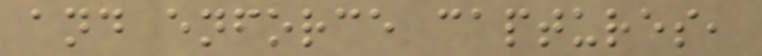and enforce captures,
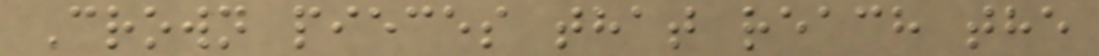Crown pieces that reach the
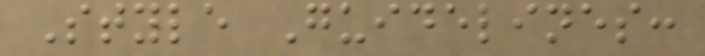Style Guidelines:
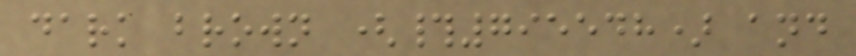dark brown (#795548) and
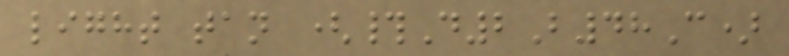light tan (#D2B48C)
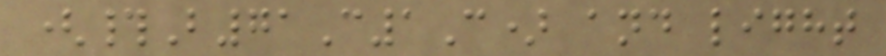(#B71C1C) and light
